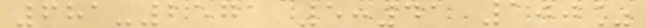681-2571 5:41 100%
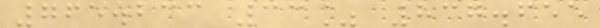765.233 33% 837.655
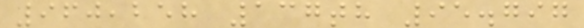960,258 137th 95.797
